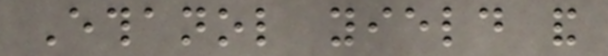Ethanol yield and
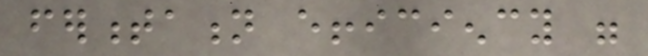fermentation efficiency were
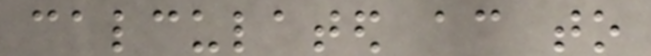calculated according to
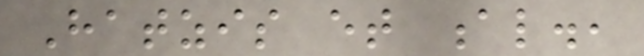Hatzis et al.,
